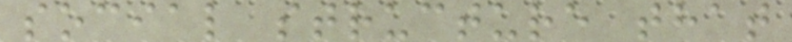social structure that
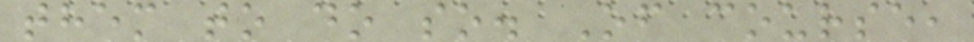them to do so. Of course,
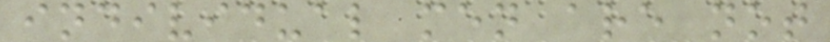individual men are not
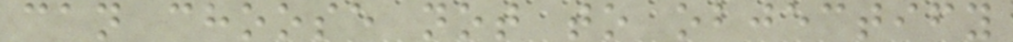can choose not to objectify
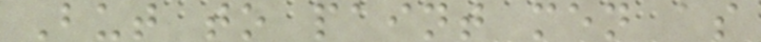But to paint men as
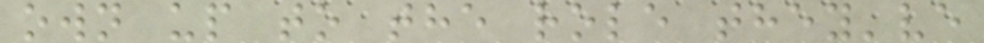own up to the role they've
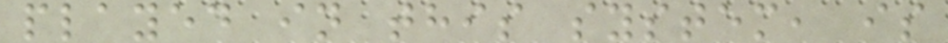played in this system, is
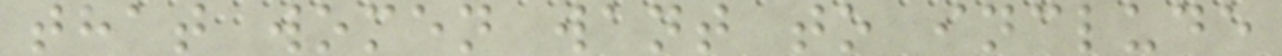that women want to include
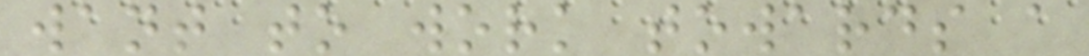want to work towards a
